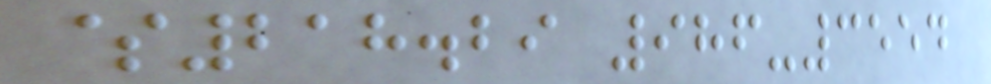$218.29 986-3554
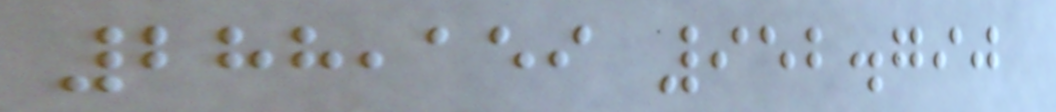288,159 952.790
